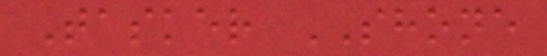Tasker SHONE
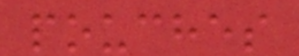pouches
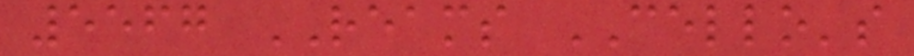5567 REAMS CELLO's
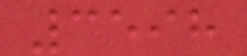3598
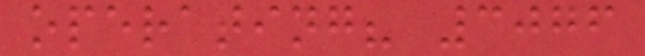operating? 3076
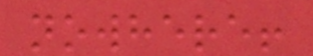nowhere!
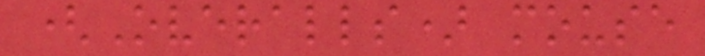(Overalls) mouse
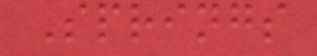Springs
